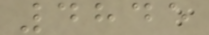4845
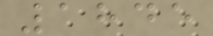1845
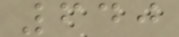640
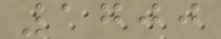1700
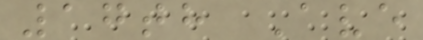17th Ave
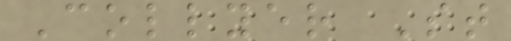Collyer St
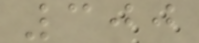300
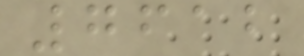7612
